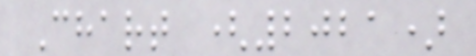Chart (2021)
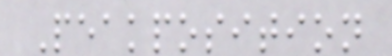Peakposition
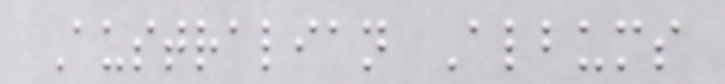Australian Albums
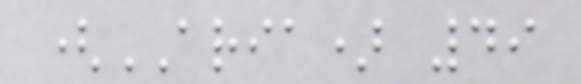(ARIA) 49
